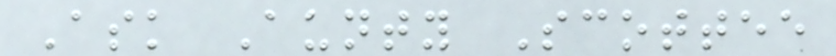Ask Aunty Scottee
